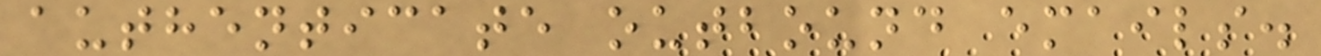authenticate outbound emails.
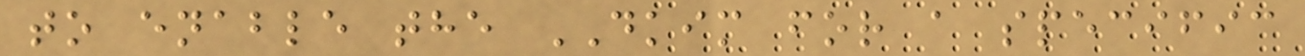to enable the DKIM for a specific
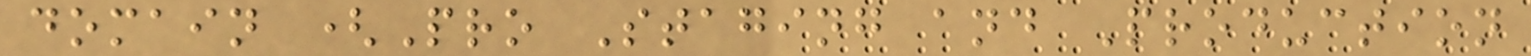domain (Pro Staging and Production
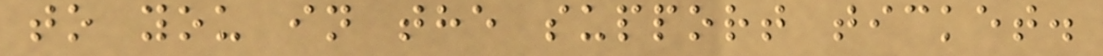to you in the support ticket.
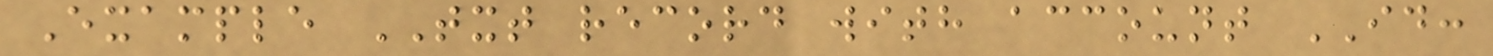Example TXT record with account ID:
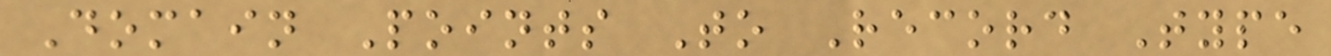Domain Points To Record Type
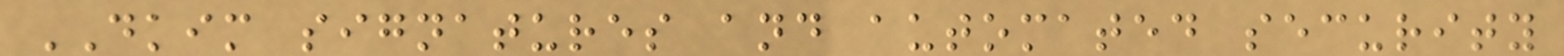DKIM signatures and automated security
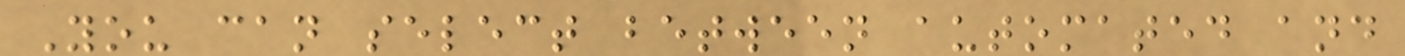You can select between automated and
